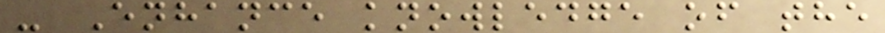- Enhance knowledge of the
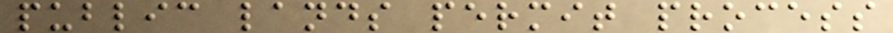public lands permit process
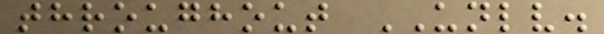throughout UNLV.
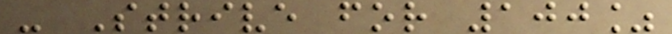- Strive for 100%
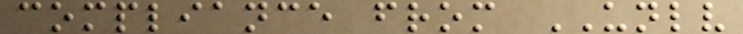compliance from UNLV
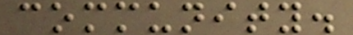community.
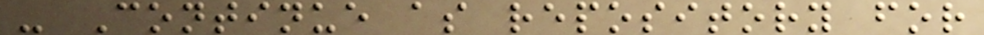- Continue as repository for
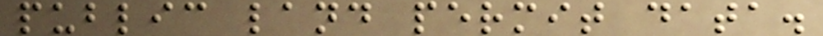public land permit data.
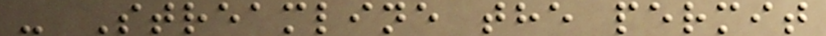- Streamline the permit
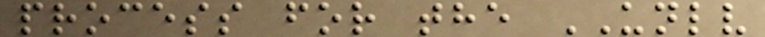process for the UNLV
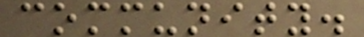community.
